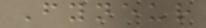Fyneur
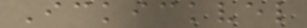Ickickvel
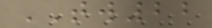TW22
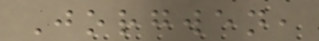Jorgwen,
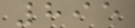895
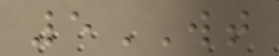5WT
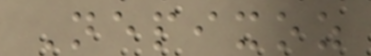Nepixoz
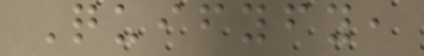Quifyfy,
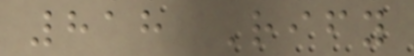818 Rify
